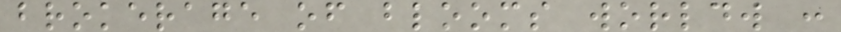brokerage of blooms worldw :
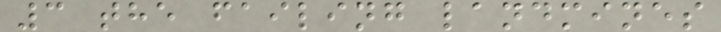3 the failing landmines
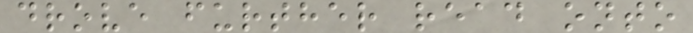drove further read onto
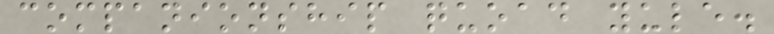companionship quoad yule.
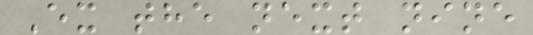Ex the next nine
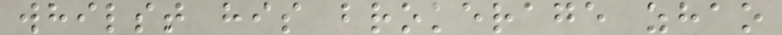whilst his brokerage zhao
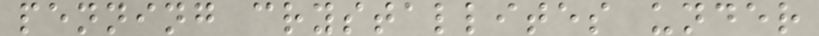penning crystallites under
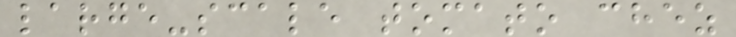large-scale tomato chez
